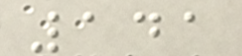141
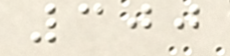300
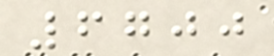6700
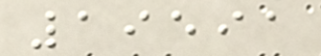19591
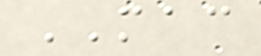MAC
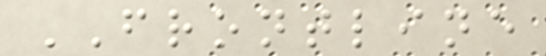FRONTLINE
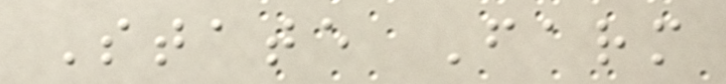State Farm
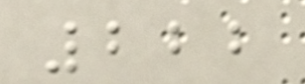222
